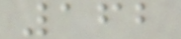162
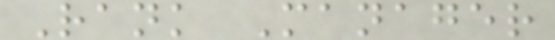Rank Manager
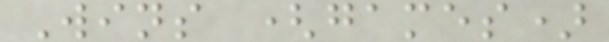Wins (games)
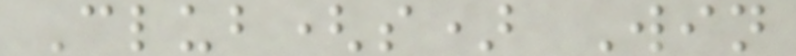Club(s) Win
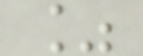%
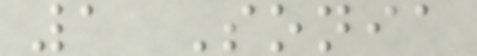1 Sonia
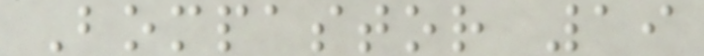Bompastor 19
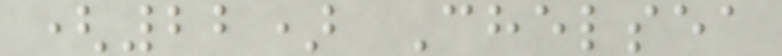(22) Chelsea
